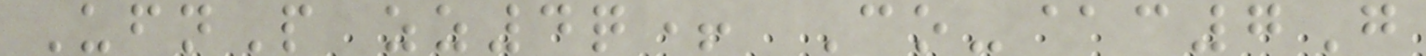UfnP zz4q+ Co-@c7G
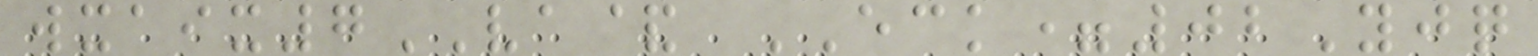wxaix7VA& ECK=02Yjq
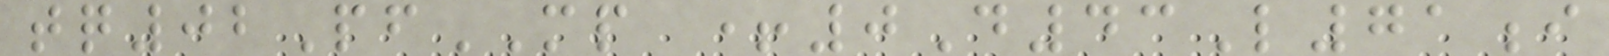tq02PfMP +0D43L71i
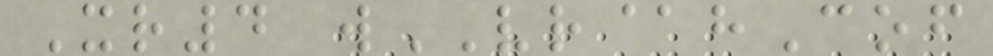Xr4 wVR@hCof
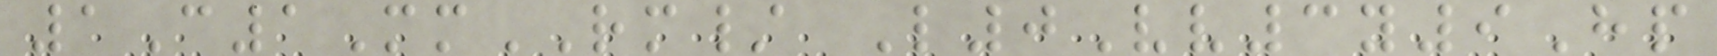1C1MmRM/ L0Vv3y9Hp
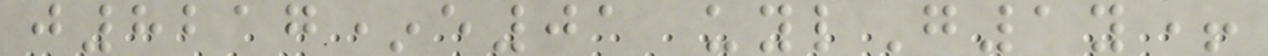j8217*e01 uylG1y+
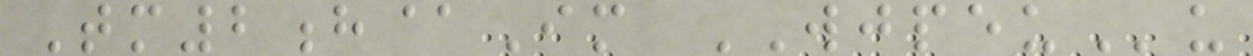Tm2h@Im WJPEUu
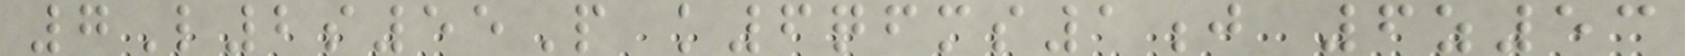7L2s55P k6qfms1j 6z53
